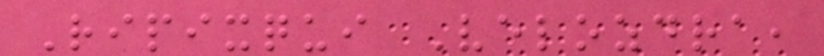Ripixqui Velozdra,
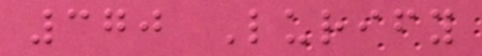370 Lurify
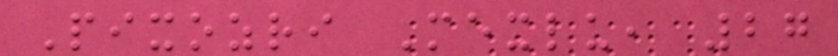Pixozri Mexlu, 27
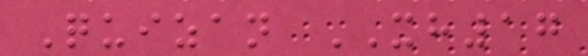Quizan XH17
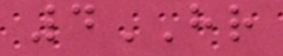4HR
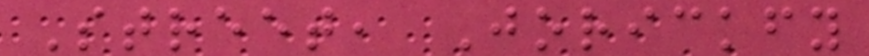Street, Jorickfy
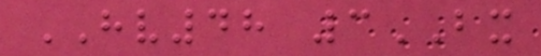HV48 3BX
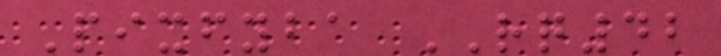Pixfyba RQ42
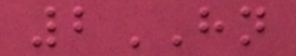2HN
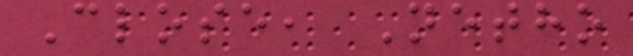Close, Netho
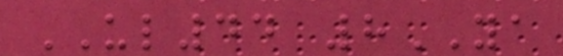UL44 8YA
